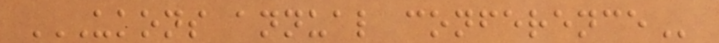UKONS ANNUAL CONFERENCE
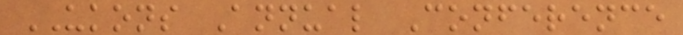UKONS Annual Conference
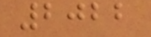2022
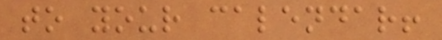to your calendar!
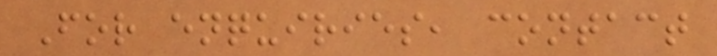For enquiries, contact
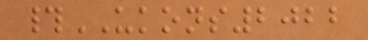#UKONS2022
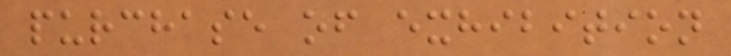purchase of exhibition
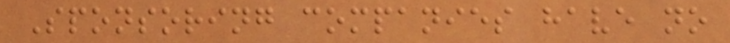Sponsoring companies have no
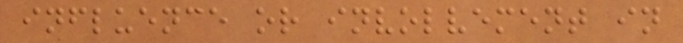influence or involvement in
